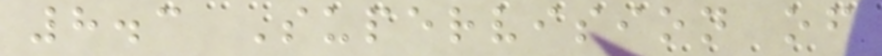8.3 Supervision of
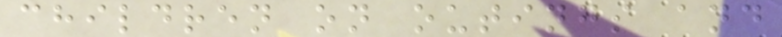children on outings and
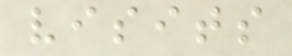visits
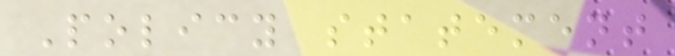Policy statement
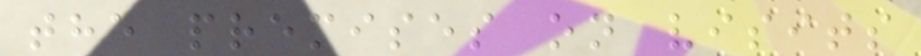the premises on visits
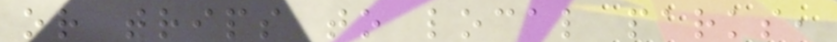or trips to local parks,
